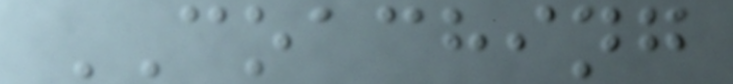COACHING
